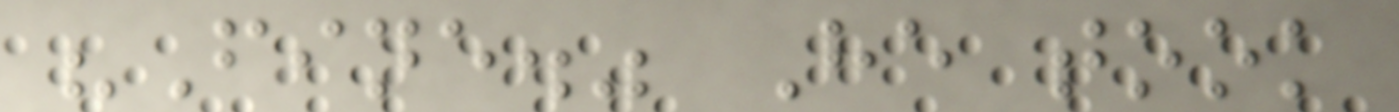"Fine." He took
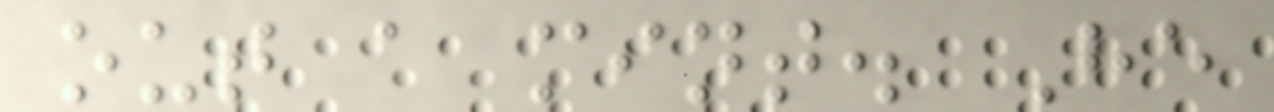out a mint. He
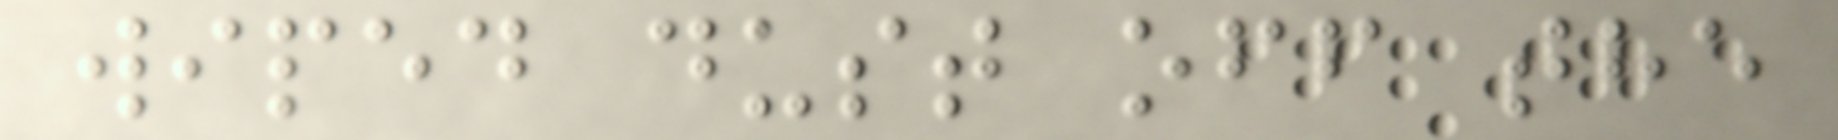wiped dust off the
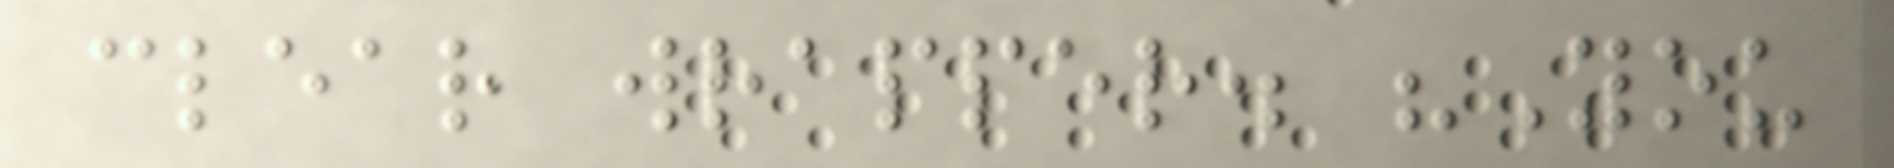clear wrapper. "You
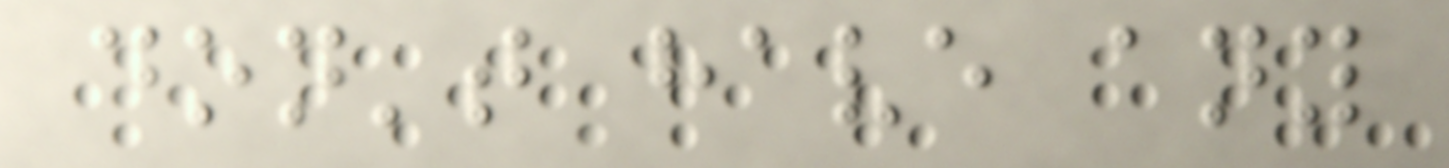don't have any
